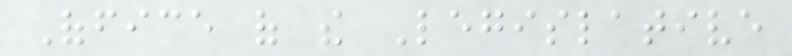Office of the Legislative
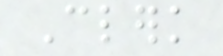Clerk
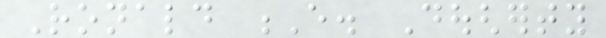Ronald E. Dougherty
